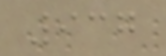937
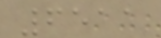6511
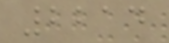2214
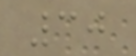30
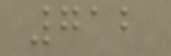712
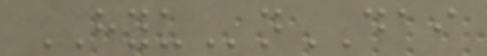HYUnDAI
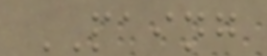PAING
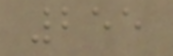255
